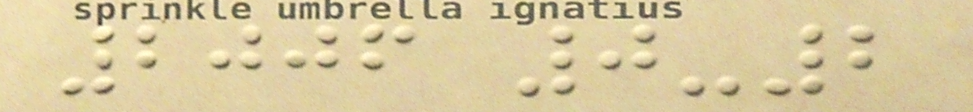2006 0-2
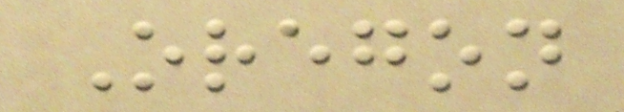Oregon
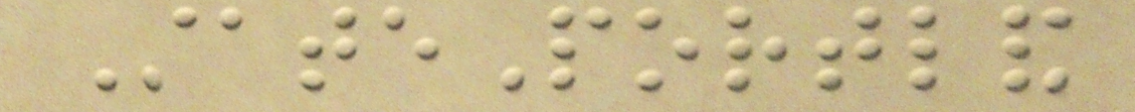StatePortland
